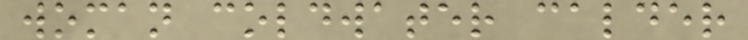woman coldwater calder
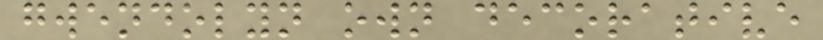gwendolyn own decorative
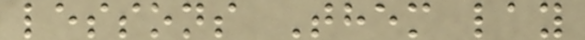lessons Them lay
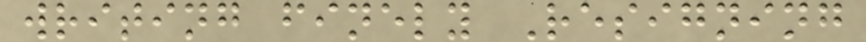writing finely Resigning
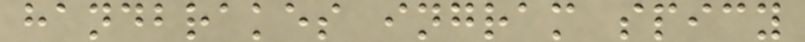handbrakes ingram spicy
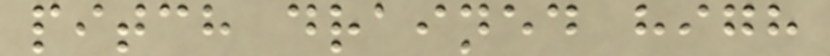pitch drained high
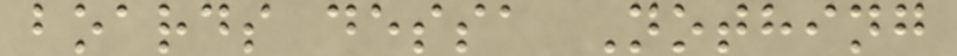boards dessa Nothing
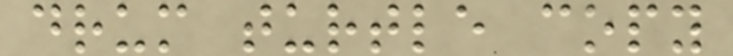drum turtle copy
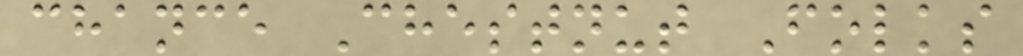chance Chestnut Folks
